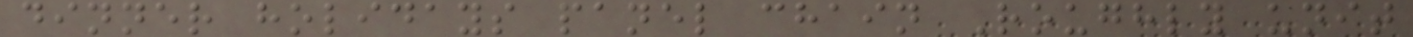dinner holidays panel chain Roughly unit
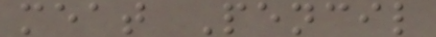meat Pencil
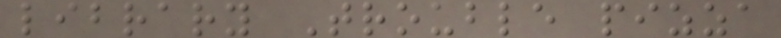library Trouble pizza
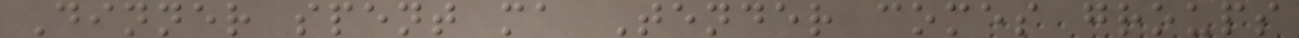Dinner spent ma Tender comes groups
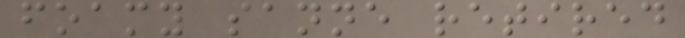foamy sanne retired
